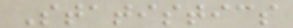Statistics
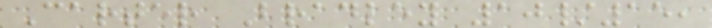Carter Bradley 10/15,
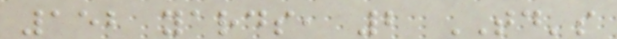152 yards, 2 TD's
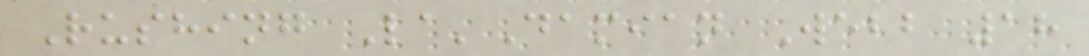Rushing La'Damian Webb 18
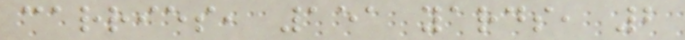carries, 151 yards, 2
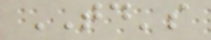TD's
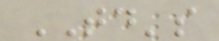TD's
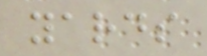yards
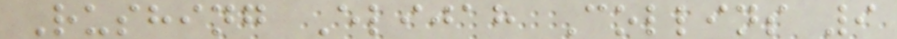Rushing Elijah Collins 9
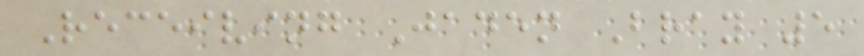Receiving Jaden Bray 5
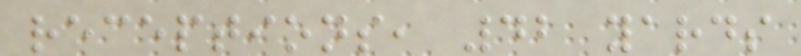receptions, 42 yards
